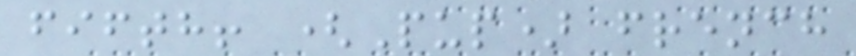fifth! (Pup) french
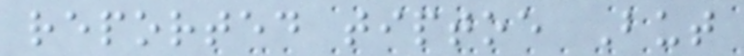reported tiptoe But
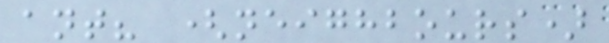ant? (neighbours)
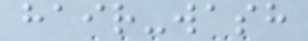hair-wash
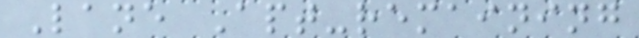Lane Apt-remaining
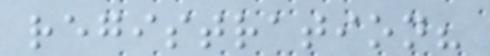registration?
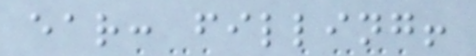ear: filling!
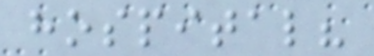hospital?
